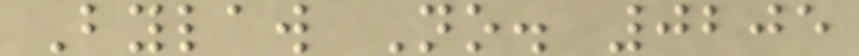Bylaw No. 0205
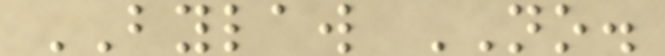BYLAW NO.
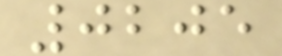0205
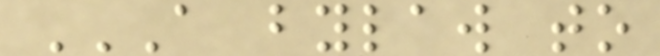A BYLAW TO
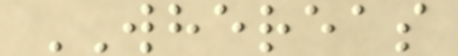WHEREAS
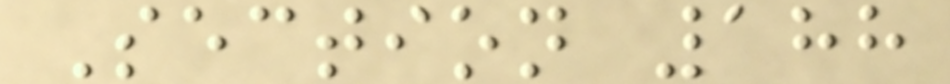Section 188
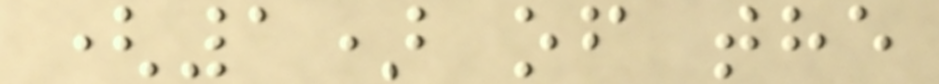(1) of the
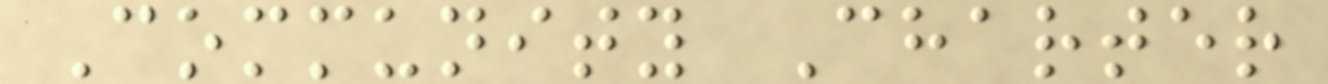Community Charter
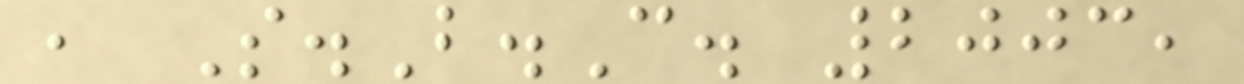, S.B.C. 2003,
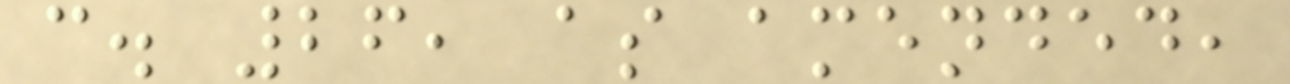c. 26, as amended,
